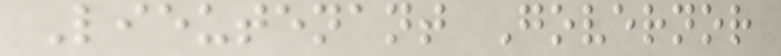Lieutenant Governor
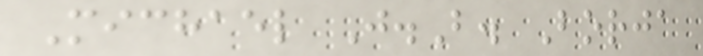Michael J.B. Borja
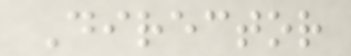Director
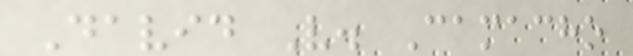David V. Camacho
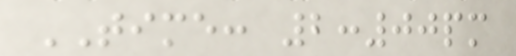TIME: 2:00pm
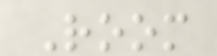Room
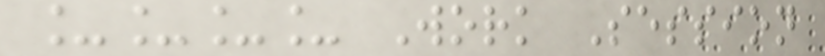____ Work Session
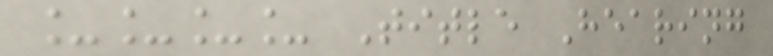____ Title Hearing
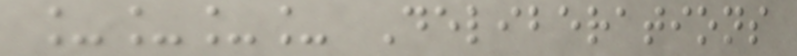____ Deliberations
